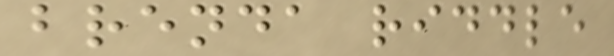brenda riddle
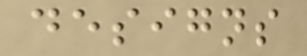designs
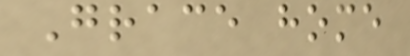Grace home
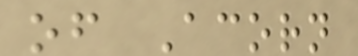of Acorn
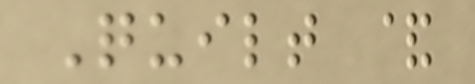Quilt &
